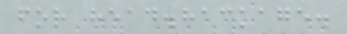for head.hackage.
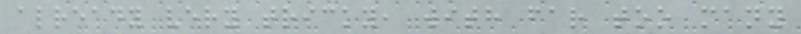already very tricky, with far too many
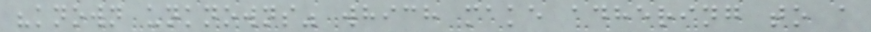"known unknowns" which make adhering to a
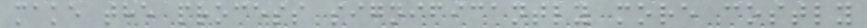make the process significantly more costly
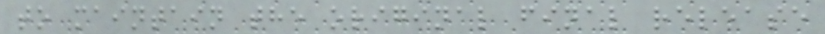to maintain the original final release
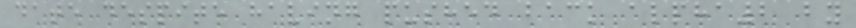date despite having pushed back alpha2 by
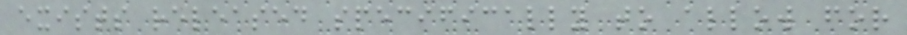exists released specifically to allow for
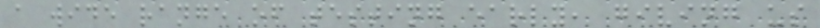a wide range of testing early, giving us
